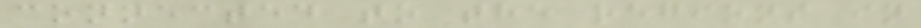connected to the regions in
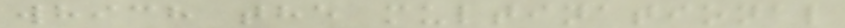which the multinational
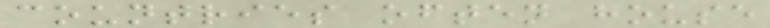countries often house
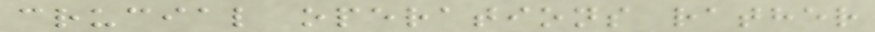crucial operations rather
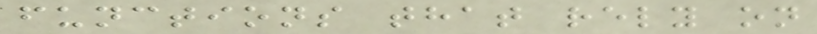functions that rely on
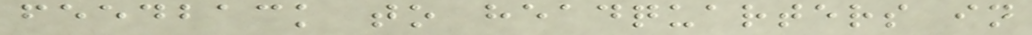feedback to headquarters in
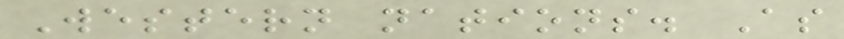Western nations. As
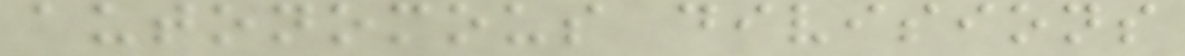autonomous divisions
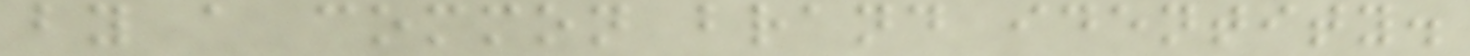by a common brand identity.
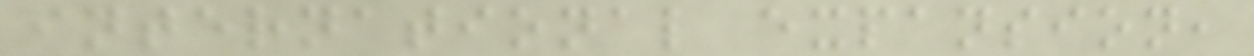international expansion,
